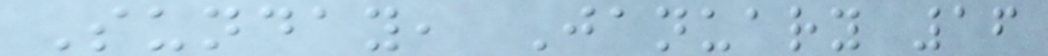Sunday, January 16
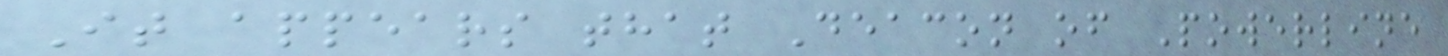It appears that Deacon of Powerline
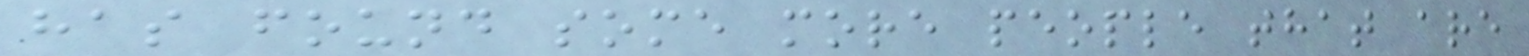has found some more people that are
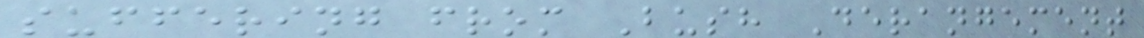suffering from Bush Derangement
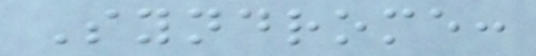Syndrome:
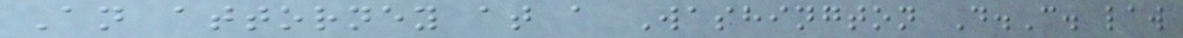An attorney at a Washington D.C. law
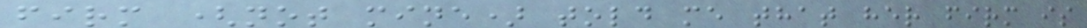firm (not mine) told me that her firm is
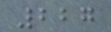227
